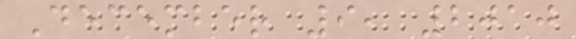December 9, 2010
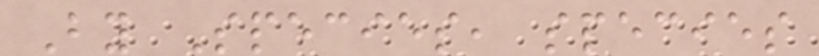By Species, species
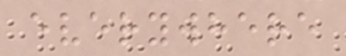everywhere
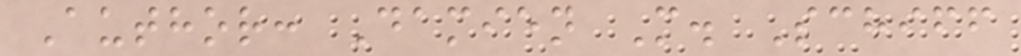Author: Damien M. Schiff
